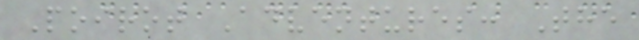Poirot Adventures: The
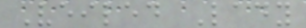Veiled Lady
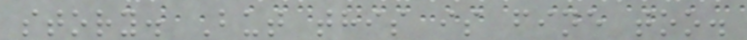story. But this is fine too.
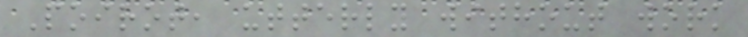Poirot, utterly without work
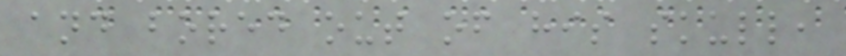and bored out of his skull,
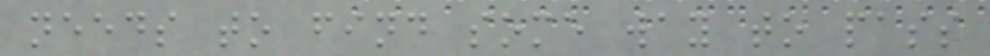needs to find some way to pass
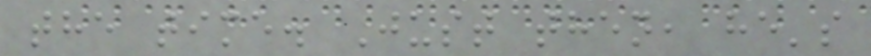the time. Just then, he's
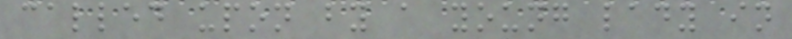called upon by a young lady in
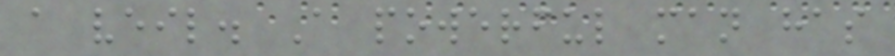a veil. A powerful man has
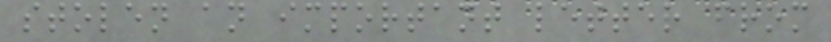stolen an important letter from
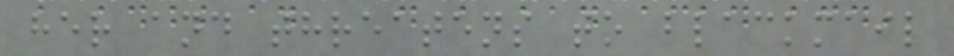her and threatens to blackmail
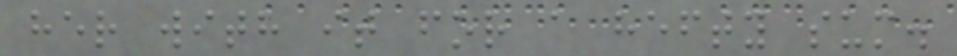her with it for a hefty sum.
